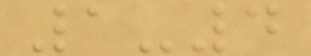1-4
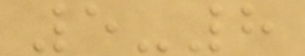5-8
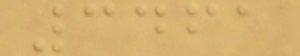3461
